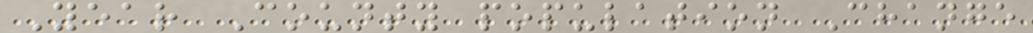Year County population Change
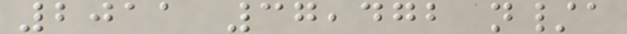2011 37,472 n/a
